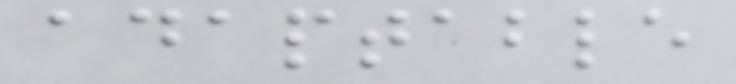adaptable
